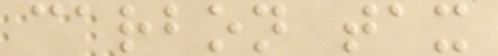carbon tax
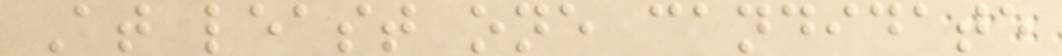At least one candidate
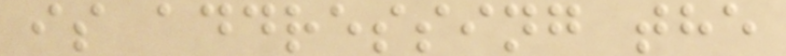is addressing the
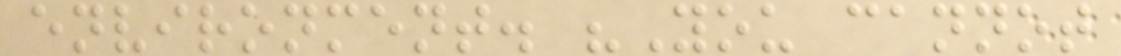environment. "You cannot
